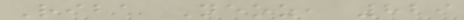Riba Neoz, 829
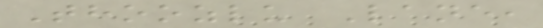Thoozlu Lane,
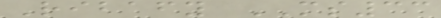Ribafy MS33
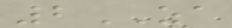2ZA
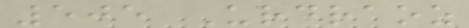505 Urdraoz
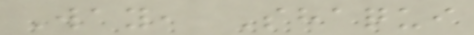Way, Shaqui
